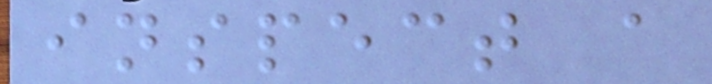inspect a
